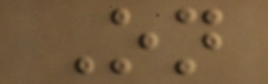On
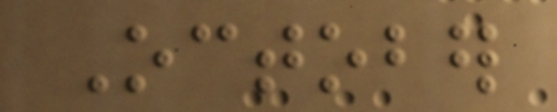October
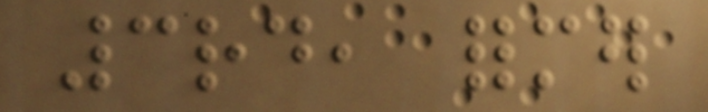3rd, former
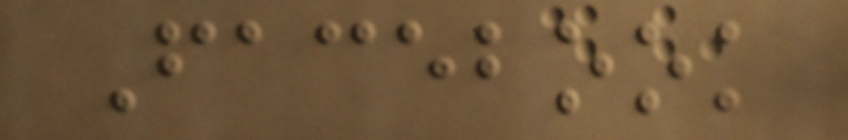Facebook
